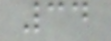34
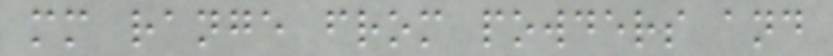mm range from powders and
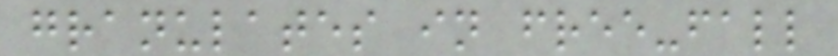granulates in free-fall
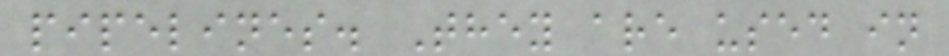pipelines. They are used in
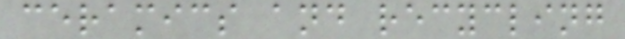ceramics and recycling
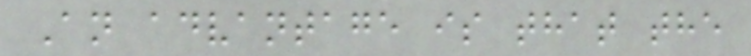An advantage is that the
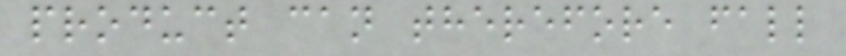product can therefore fall
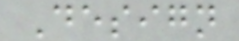Design
